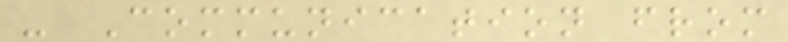- Communication from
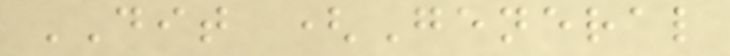DIT (General
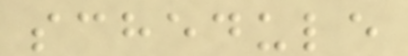schedule
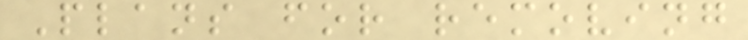Plans for removing
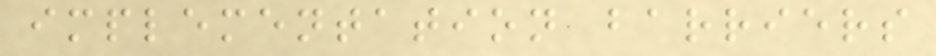implementation barriers
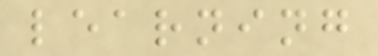learning
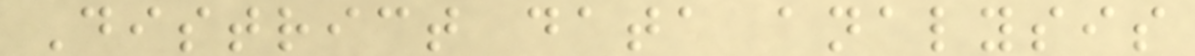District data analysis
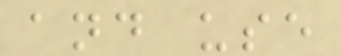and use
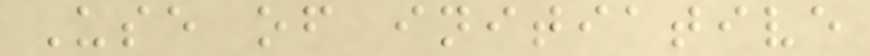Use of initiative
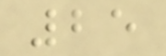25
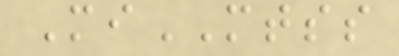MiMTSS
